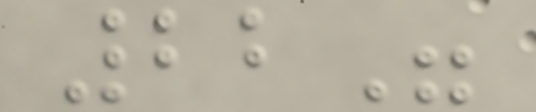22"
